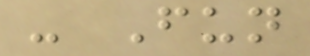- Fun
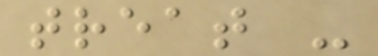treat -
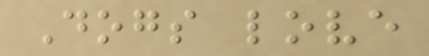Dogs love
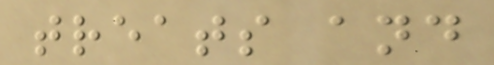treats and
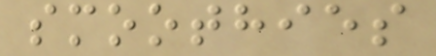smoothies
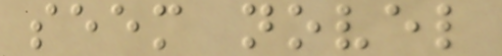seem novel
